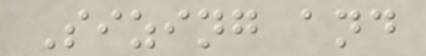Sizing and
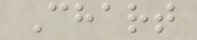Chart
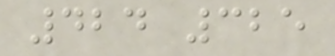424 325
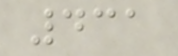431
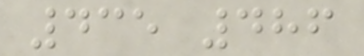435 486
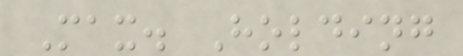Max. Holding
